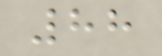88
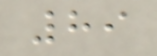89
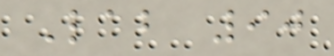Lab 90
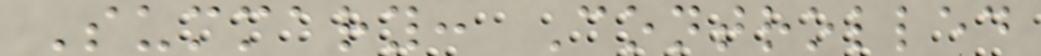Summary: Controlled
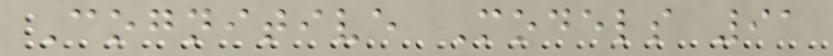Cognitive Models 91
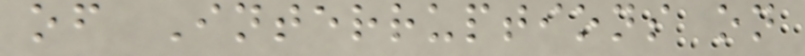of Interruptions on
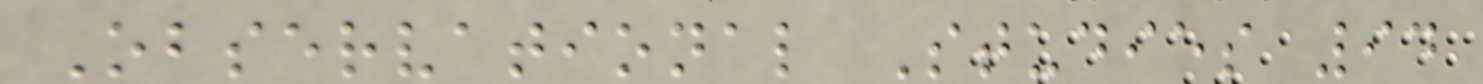Observational Studies 94
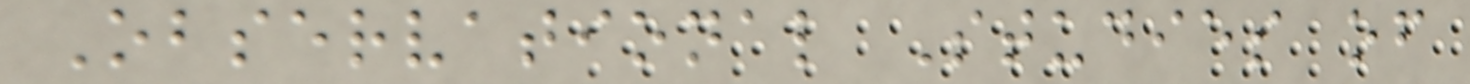Observational Studies of
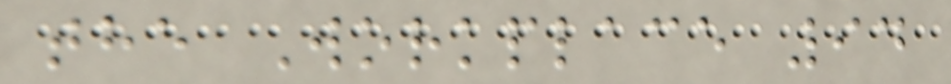the Workplace 94
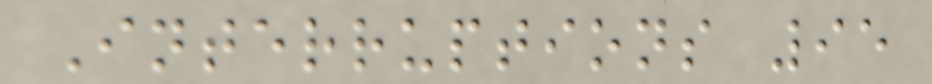Interruptions 95
